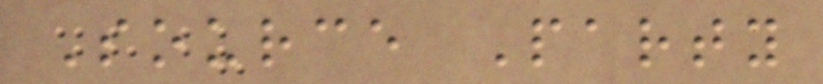Source Party
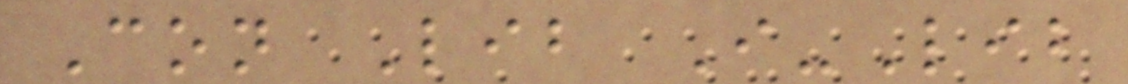Con Lib I-Lib
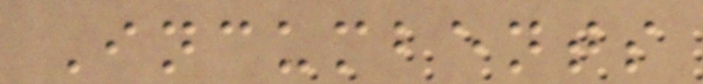Incumbents
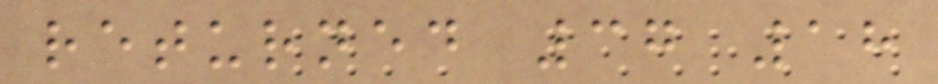returned 37 18
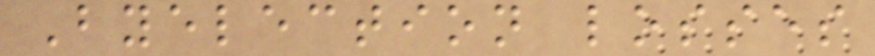Byelection losses
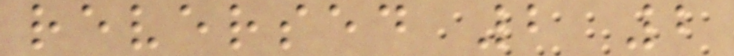reversed 2 2
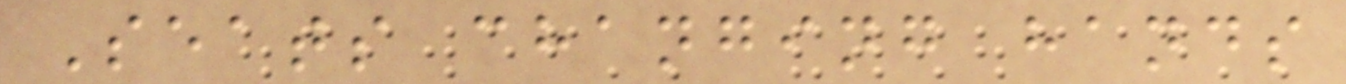Seats changing hands
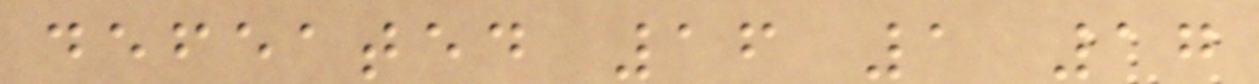defeated 16 1 17
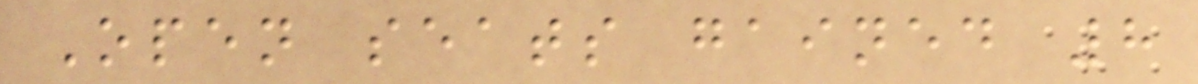Open seats gained 8
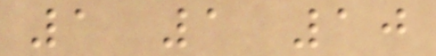1 1 10
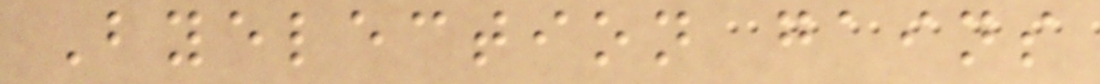Byelection gains
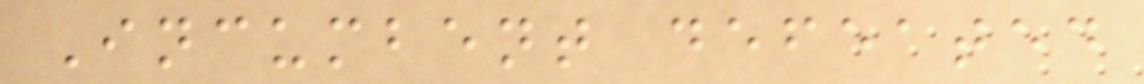Incumbent defeated
